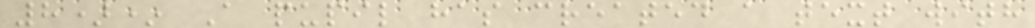8)* A pupil has created a text with
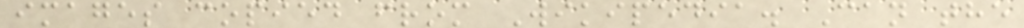images copied from Wikipedia. Can the
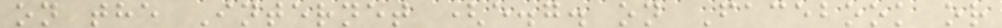on the Internet (e.g. on Facebook or
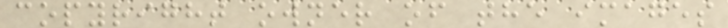copyright owner of the images
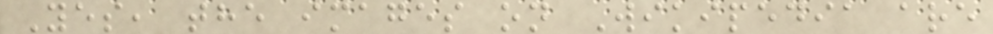Yes, the images on Wikipedia are
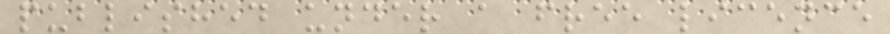published under a free licence
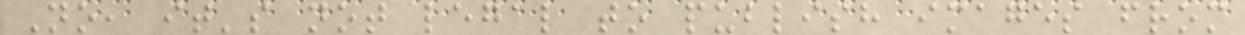No, it's not legal to publish images from
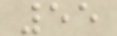55
